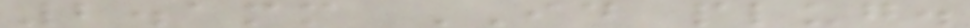2.1mm ID plug.
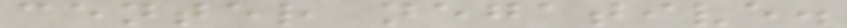center negative.
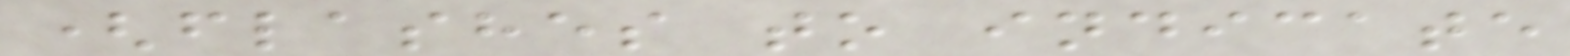(flashes to indicate
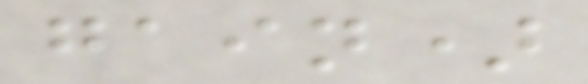gain)
